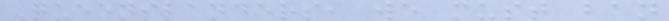Queenslanders, we must ban
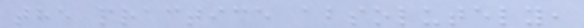the practice absolutely,
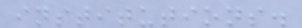institutions.
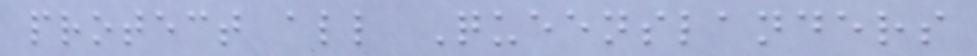protect all Queenslanders
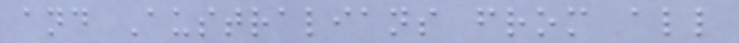and Australians from all
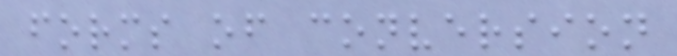forms of conversion
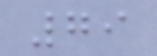79
